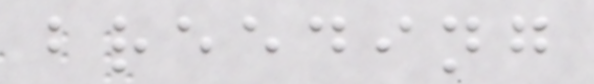breeding
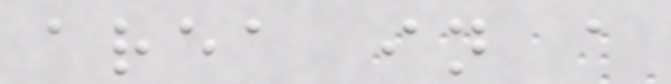area in a
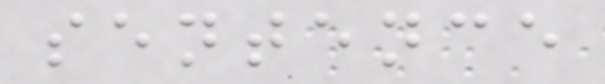sentence
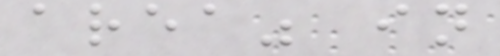area" in
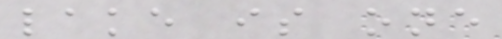lake is one
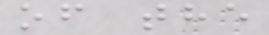of the
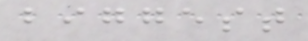biggest
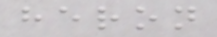heron
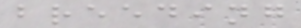breeding
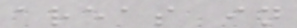areas in
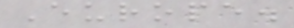Europe.
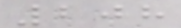208
